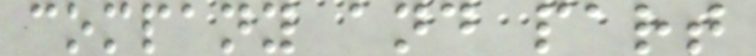company and part
